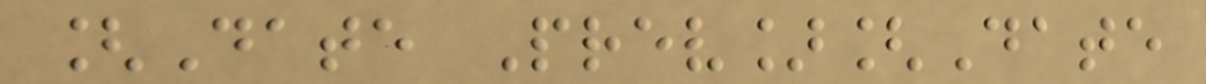[Date Prev][Date
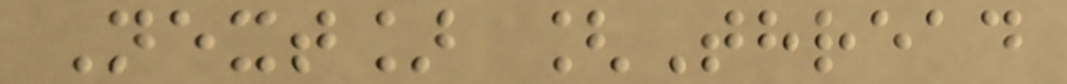Next] [Thread
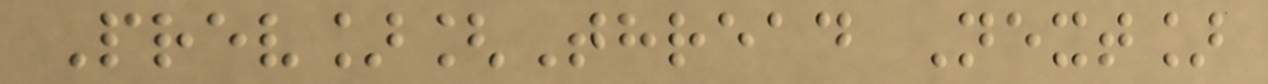Prev][Thread Next]
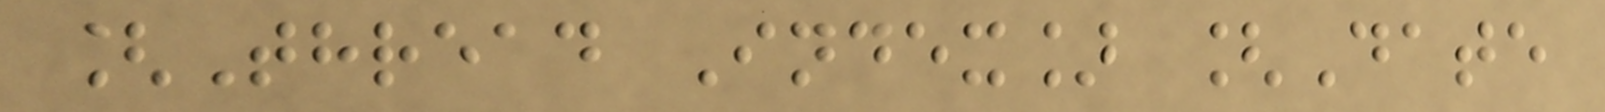[Thread Index] [Date
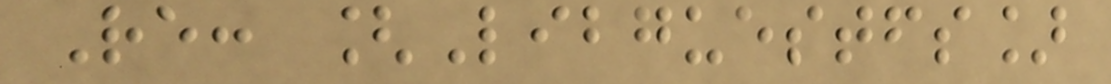Re: [Libguestfs]
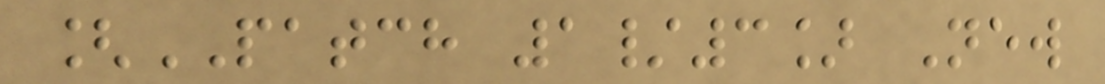[PATCH 1/3] New
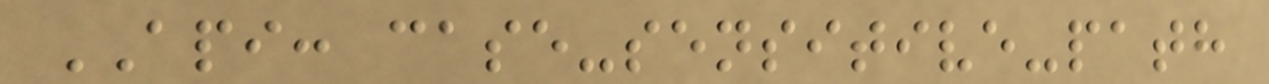API: case-sensitive-path
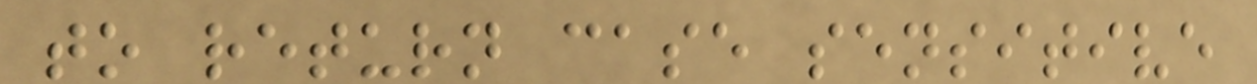to return case sensitive
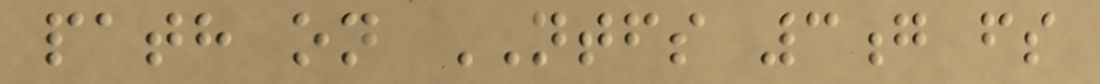path on NTFS 3g fs
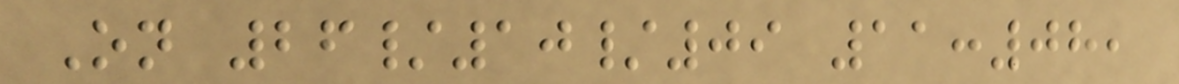On 26/10/09 11:08,
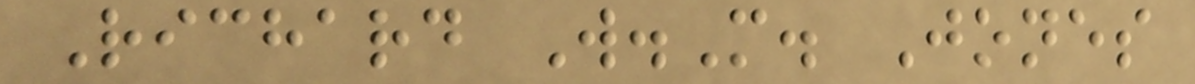Richard W.M. Jones
